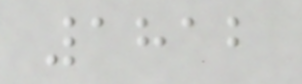1812
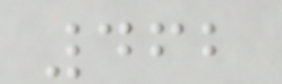462
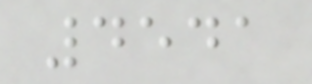4541
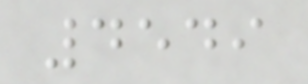4549
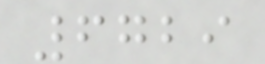6729
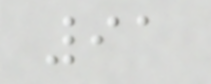91
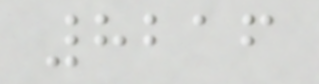8216
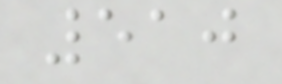510
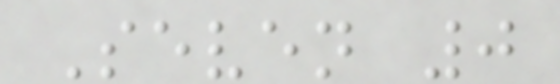Seven 0
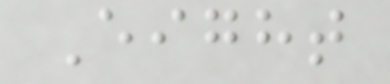Eight
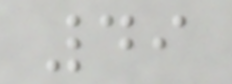49
